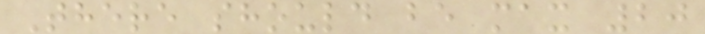There should be max 20
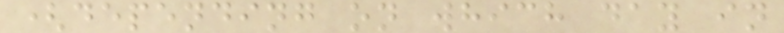(depending on which day in
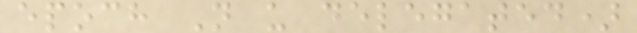epoch N u delegated)
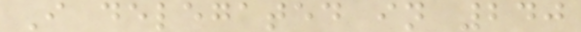I delegated in 240
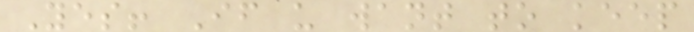Yes! If u want to keep
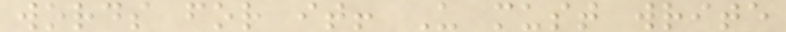words for it! U must write
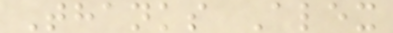Thanks Alex
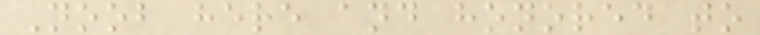Noob here and honored to
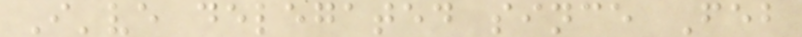I've delegated since Feb
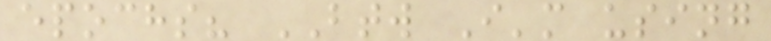epochs? BTW I'm using
